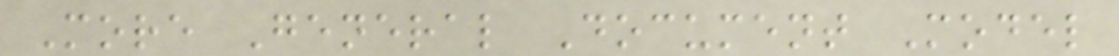More General Document Model
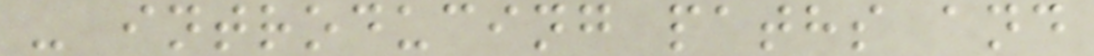- introducing paths and
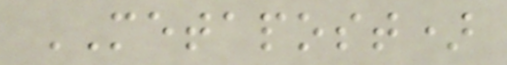METAPOST)
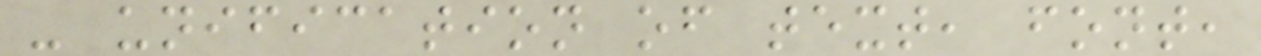- unification of text, font,
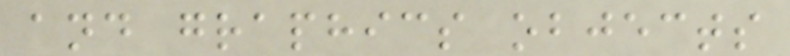and graphics objects
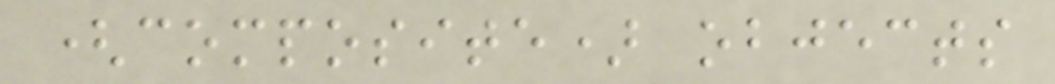(composite) objects
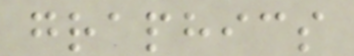graphics
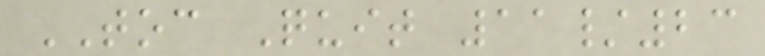TOC Quit 11/23
